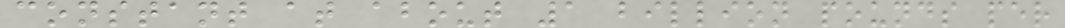constant at about 1 billion pounds per
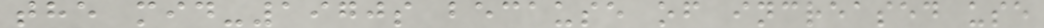the mid-1970s because of increased use
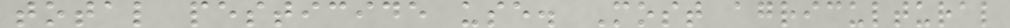total pesticide use. Most agricultural
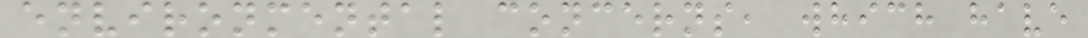environmental concerns, which have
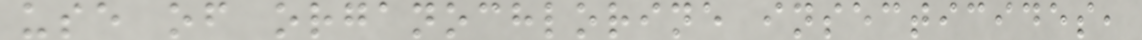use of organochlorine insecticides,
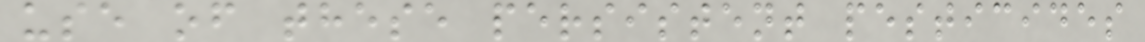use of these persistent pesticides
